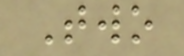Two
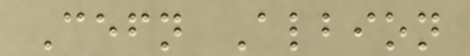Cefn Albion
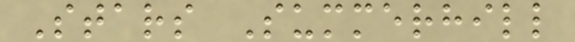Stars Summerhill
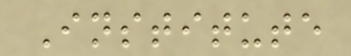Institute
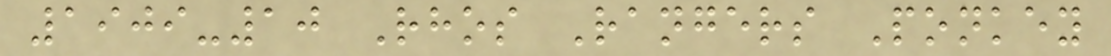1909-10 Rhos Rangers Ponkey
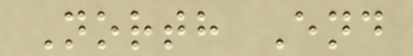North End
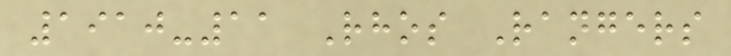1910-11 Rhos Rangers
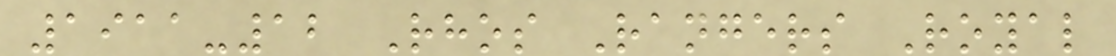1911-12 Rhos Rangers Royal
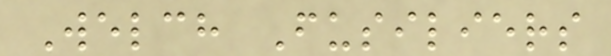Welch Fusiliers
